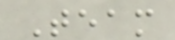Team
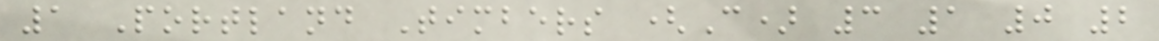1 Portland Timbers (C) 3 1 0 2
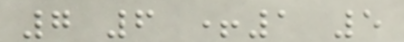7 6 +1 5
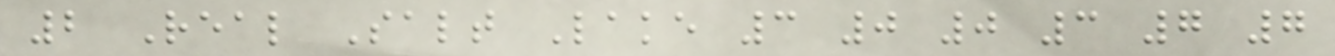2 Real Salt Lake 3 0 0 3 7 7
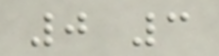0 3
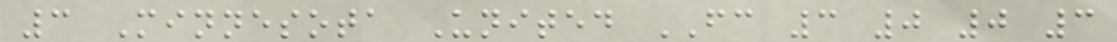3 Minnesota United FC 3 0 0 3
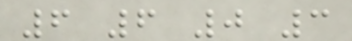6 6 0 3
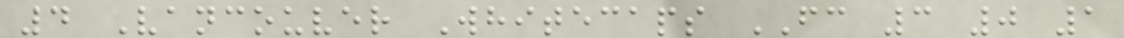4 Vancouver Whitecaps FC 3 0 1
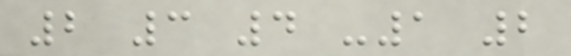2 3 4 -1 2
